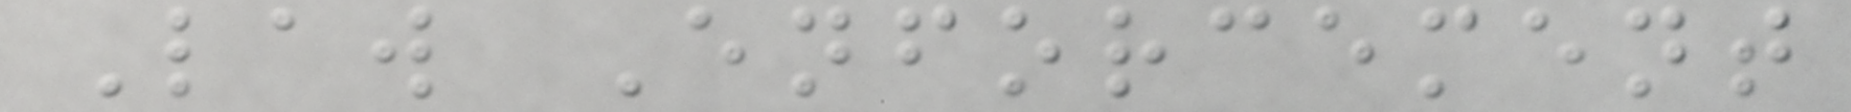Law Enforcement
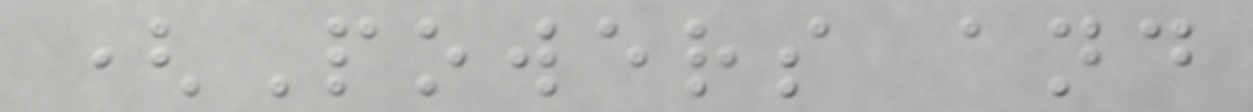(Powers and
